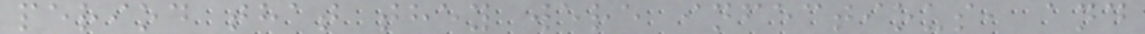period that they were infectious, and
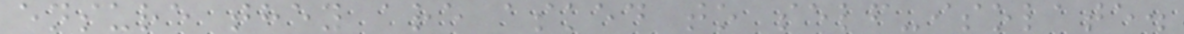ensure they are asked to self-isolate.
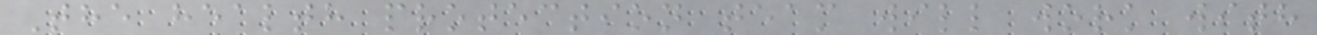The health protection team will work with
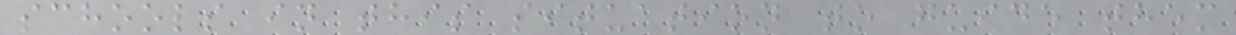schools in this situation to guide them
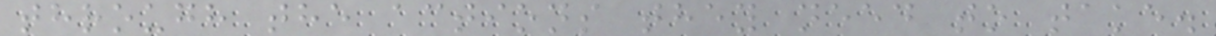through the actions they need to take.
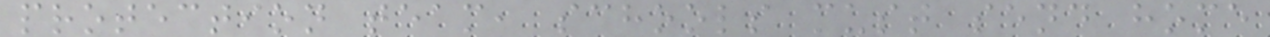protection team, schools must send home
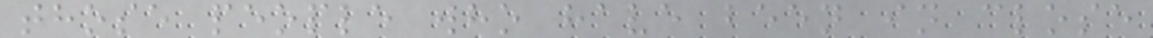those people who have been in close
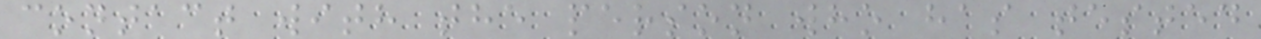contact with the person who has tested
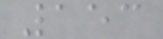153
